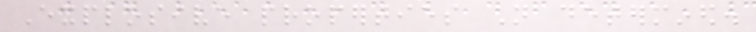Explosive properties Not determined.
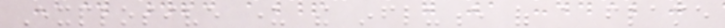Explosive under the influence of a flame
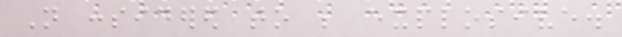Not considered to be explosive.
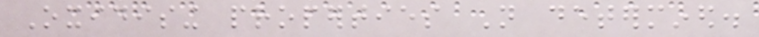Oxidising properties Not determined.
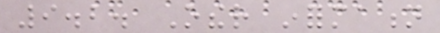9.2. Other information
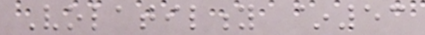Volatility ~53
